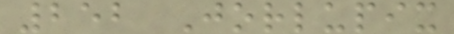252 Jorlupix
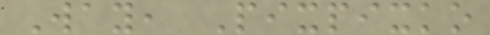Way, Pixpixko
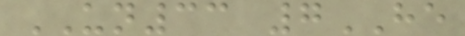UN33 7HE
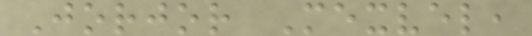Jorjor Mexvel,
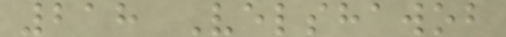218 Velshawob
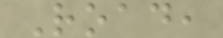Road,
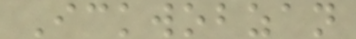Ickwobzan
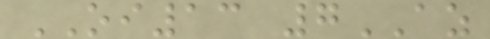OI13 7AZ
